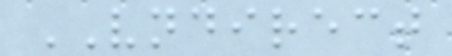VNDIRECT
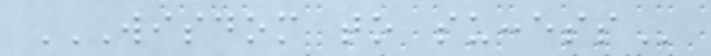WISDOM TO SUCCESS
